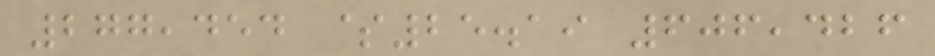277,454 $25.19 606,426
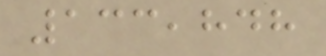133,848
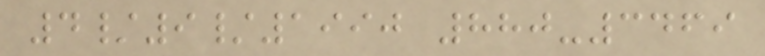4/9/1990 880-3469
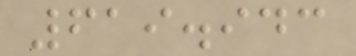619.943
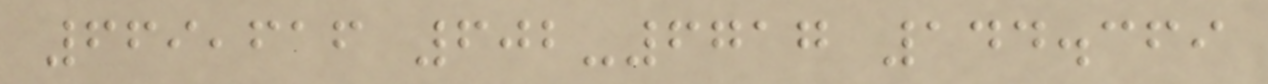669,616 602-6717 144.369
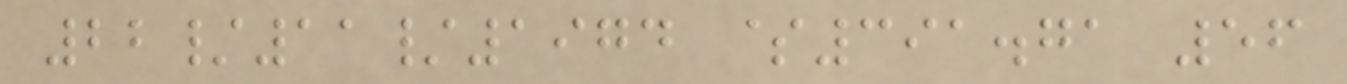22/11/1974 $391.71 56
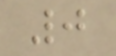0
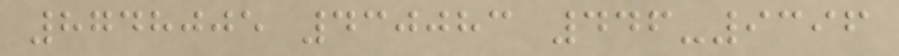8748005 430083 446-9396
